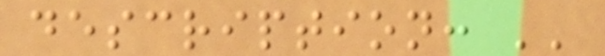description: ''
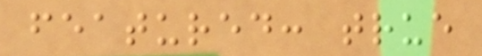featured: true
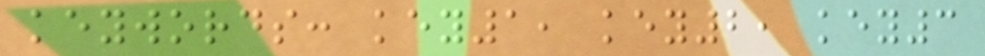keywords: key1, key2, key3
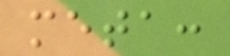meta:
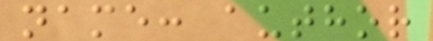name: author
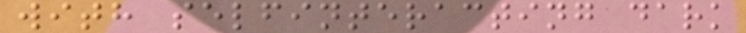with selfinteracting dark
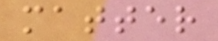matter
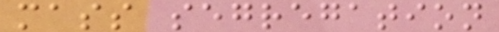mass segregation
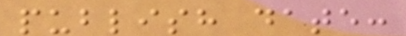publish date:
